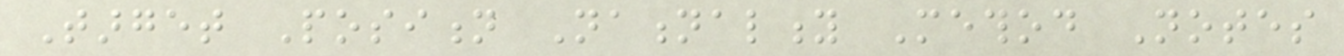Target Position Nationality Method Notes
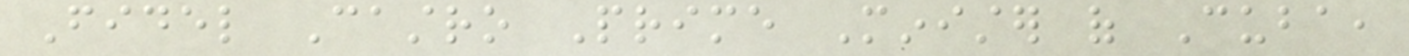Fidel Castro Prime Minister of Cuba,
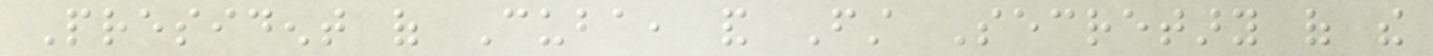President of Cuba, and First Secretary of the
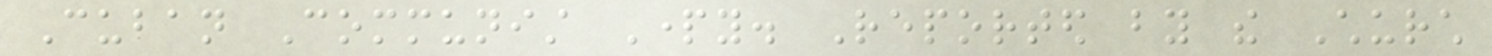Cuban Communist Party. Reported by the Church
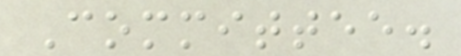Committee.
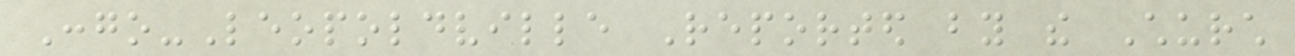Congo-Leopoldville Reported by the Church
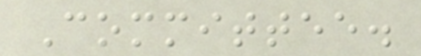Committee.
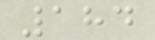184
